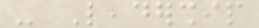- Leadership
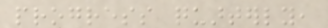progress quarterly,
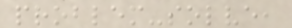problem-solve,
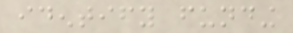identify funding
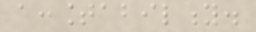accountability.
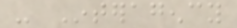- Interagency
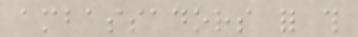ambassadors for this
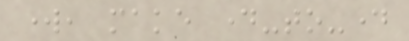work, make day-to-day
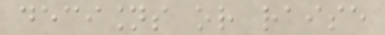decisions or raise
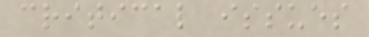critical issues
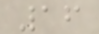16
